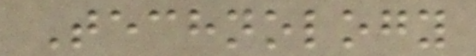Technology
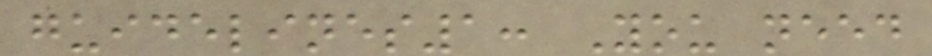guidelines1: You need
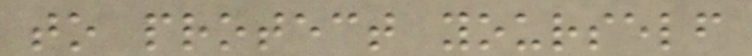to protect yourself
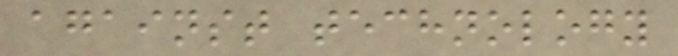against technology
